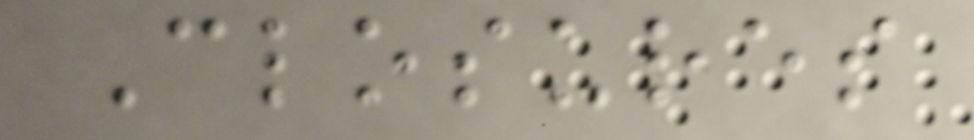Closures
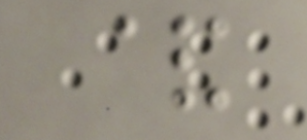&
